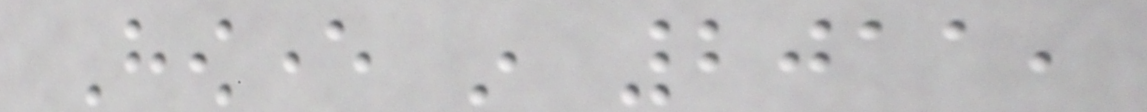However in 2011,
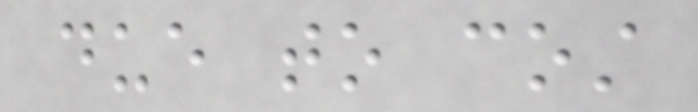due to cost
